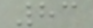83
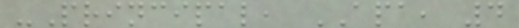-Principal, APA, 4
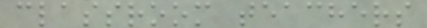classroom teachers
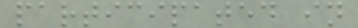participated in
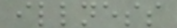illness
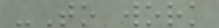-To work
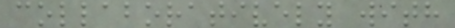collaboratively with
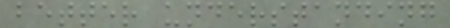better understanding
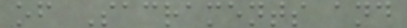of Sacraments and
